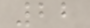22
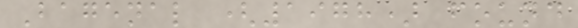Bagenal (1978) found
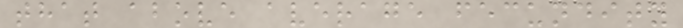that above average fecundity
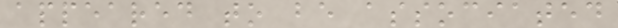appeared to be associated
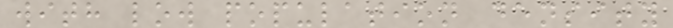with low population density
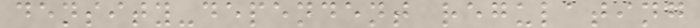density-dependent regulating
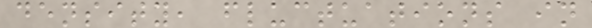density, fluctuations in
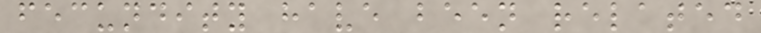fecundity have been related
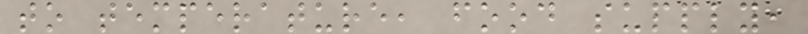to temperature, food supply,
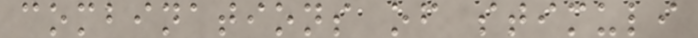combinations of stimuli
